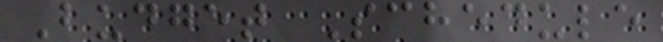Budget Schedule
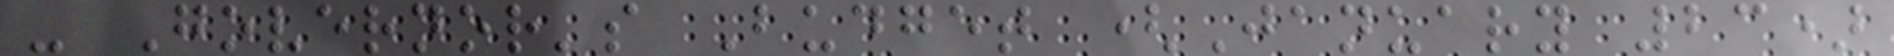- Governor's Budget (January 23)
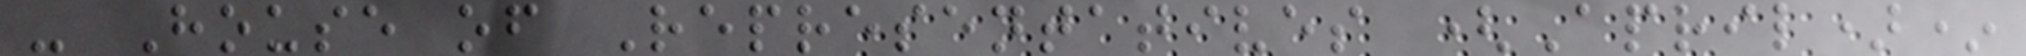- House of Representatives (April)*
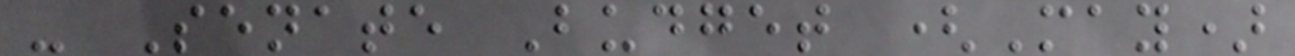- Senate Budget (May)
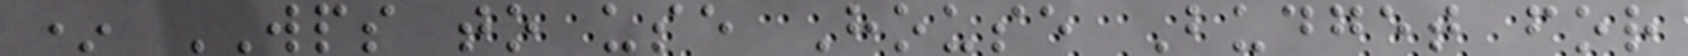* WPS to use House Budget for
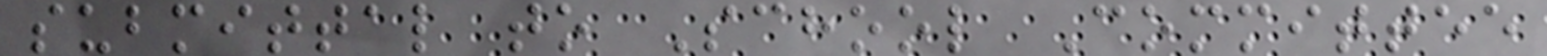submittal to School Committee
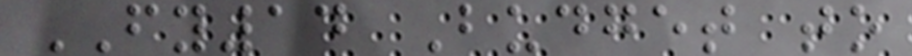FY14 Budget to
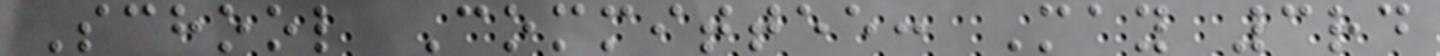School Committee: May 3rd
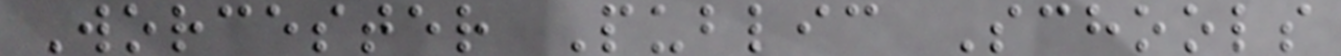Worcester Public Schools
